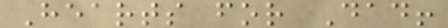Hearts for Dad!
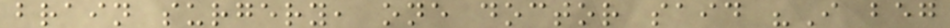brain surgery, one doctor said "I beg
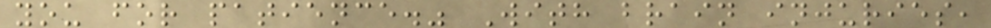you for patience." With brain injuries,
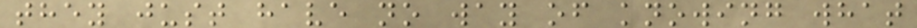they just have no way of knowing what
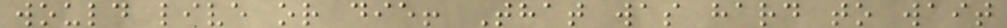would live or die! That was hard to wait
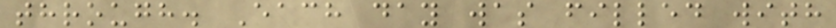through. Each day was filled with
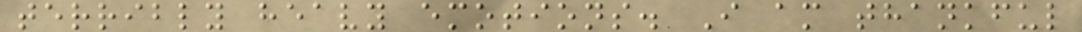terribly heavy emotions. I am thankful
